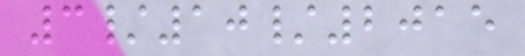3/10/2015
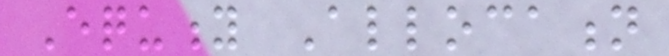Equity Allocation
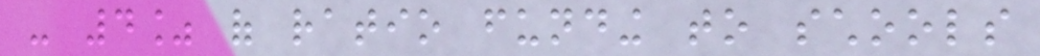- 4% of ratio funding to schools
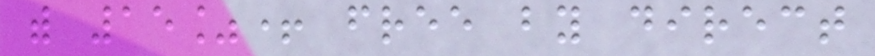with 15%+ free by direct
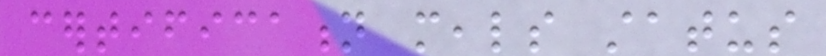certification meals status
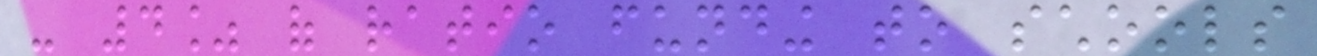- 4% of ratio funding to schools
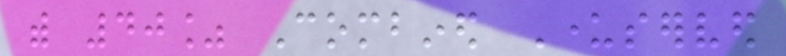with 40% Combined Underserved
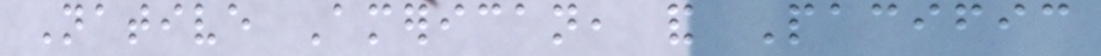Native American, and Pacific
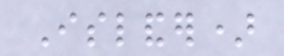Islander)
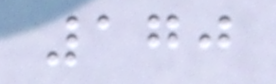170
